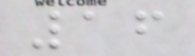16
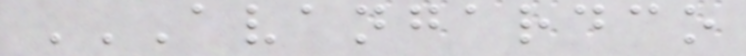AVANGARDCO
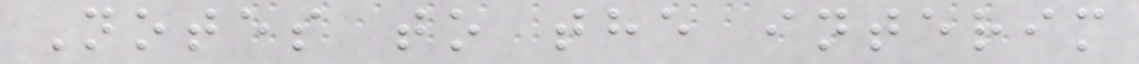Notes to the interim
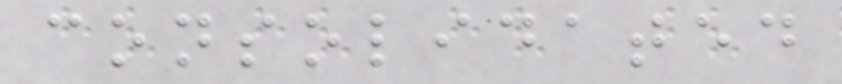consolidated
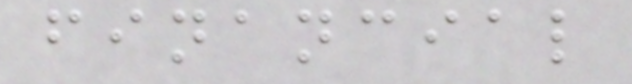financial
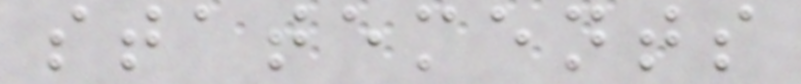statements
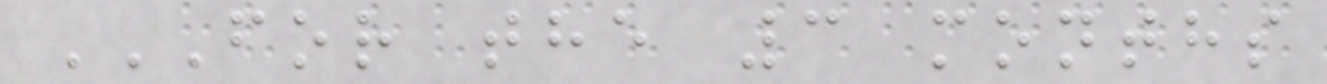FOR THE 3 MONTHS
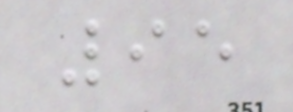95
